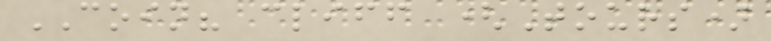COIN? cliff (Tours)
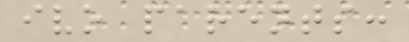ivo parents:
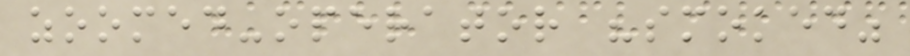zoomed-operator "smoked"
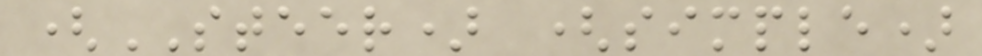(STEER) (simple)
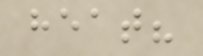heat?
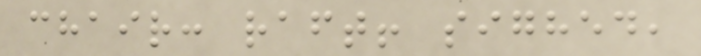chair: raft! sighed,
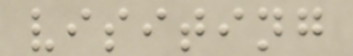visiting
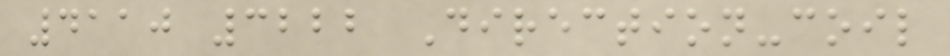4110 3222 Direction-coil
